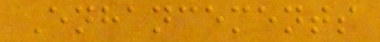Enhancements
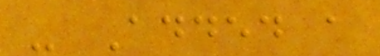- Added a
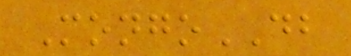MongoDB
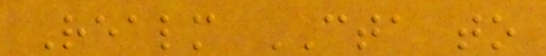Realm CTA to
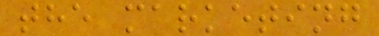the marketing
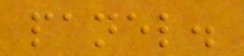panel.
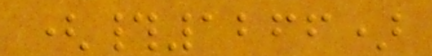(#1266)
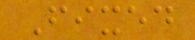Fixed
